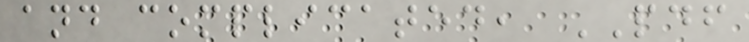and complicated, PDF
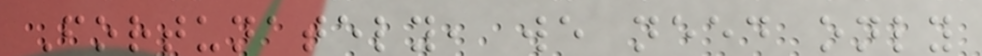Fortunately, we need only
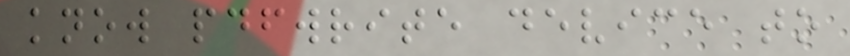know pdfwrite device to
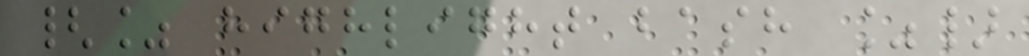{% highlight bash %}
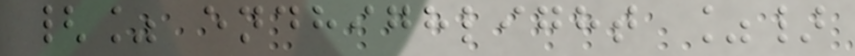{% endhighlight %}
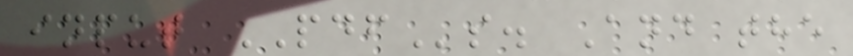input PDFs. And the
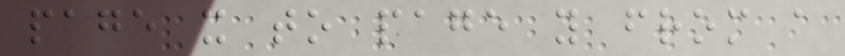page x to page y from a
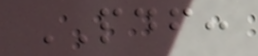PDF:
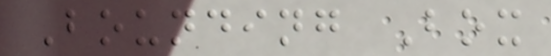Bounding Box
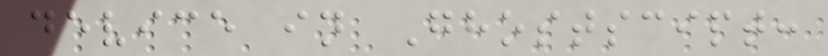device in Ghostscipt:
